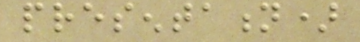presentation)
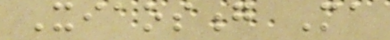Xiaosong Ma
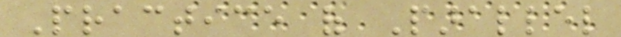Practice of Parallel
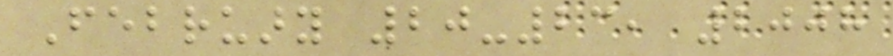February 20-23, 2008
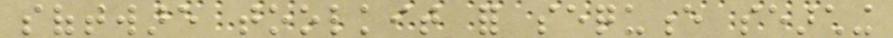software toolkit for sequence searching
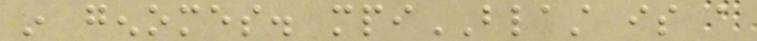in genomes. mpiBLAST is a
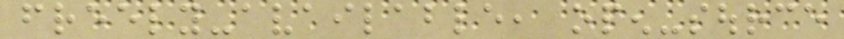freely-available, open-source
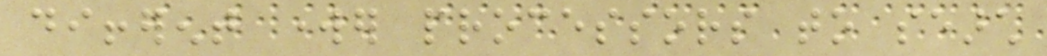different worker processors to search
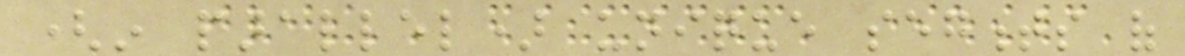(in parallel) unique segments of
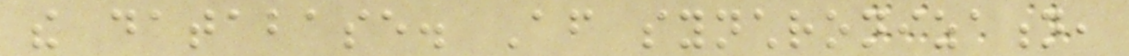the database. After synchronization,
